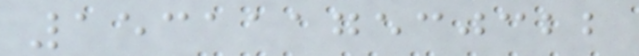1531117530322
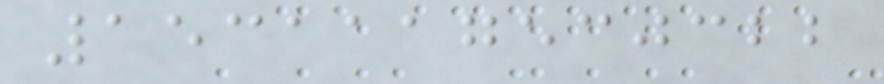1531117530322
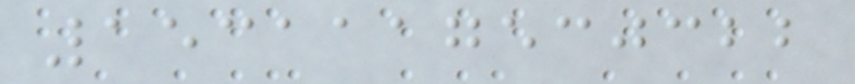1531117530322
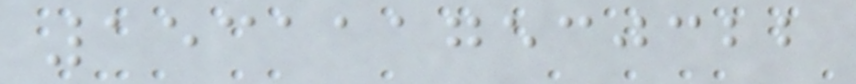1531117530322
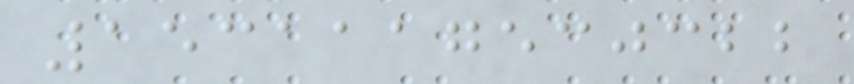1531117530322
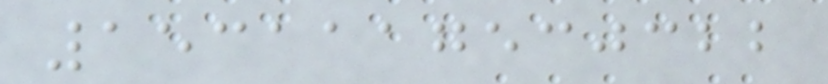1531117530322
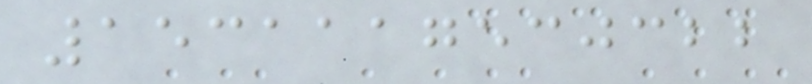1531117530322
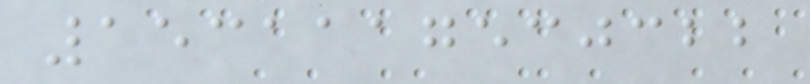1531117530322
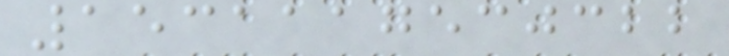1531117530322
